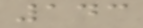143
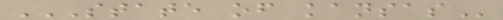STATE OF KANSAS
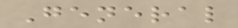General
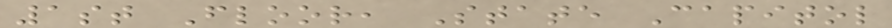1st Floor, State Capitol
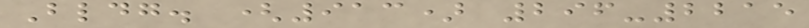Bldg. (913) 296-2215
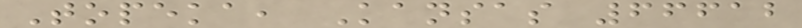Topeka, Kansas 66612
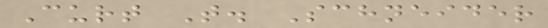Curt T. Schneider
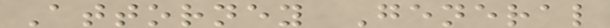Attorney General
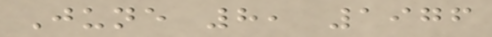June 8, 1976
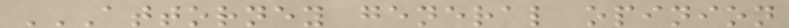ATTORNEY GENERAL OPINION
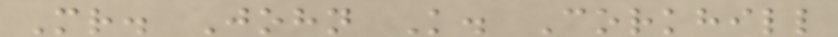Mr. John K. Corkhill
